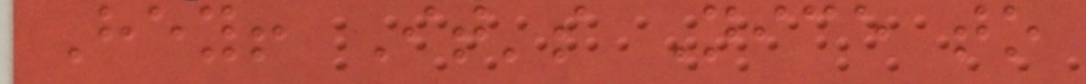Hey! It's Nice to
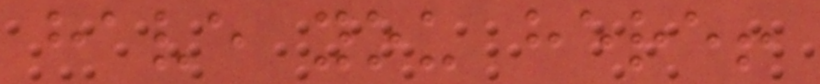have you here!
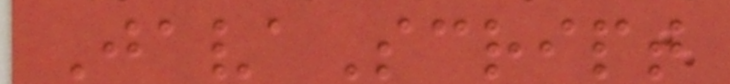JavaScript
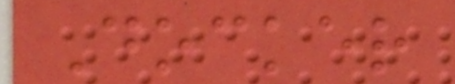Docker
